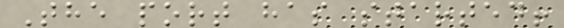The port has started!
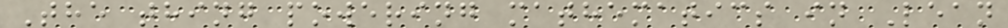The thing powering mathematics in Lean
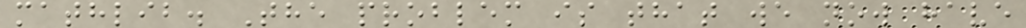mathlib. The problem is that we now have
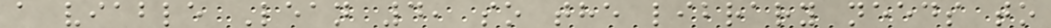a viable Lean 4, so the library needs to
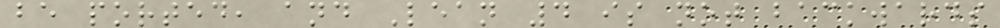be ported, and Lean 4 is not backwards
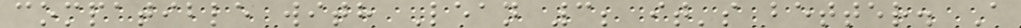compatible with Lean 3; it's better. A
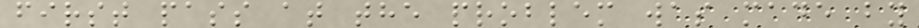first pass at the problem was made by
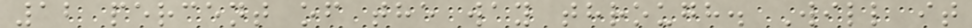12 percent of the way through. Will it
